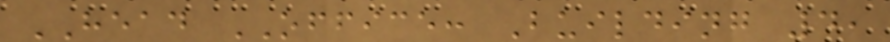HEAD OFFICE: Building 4,
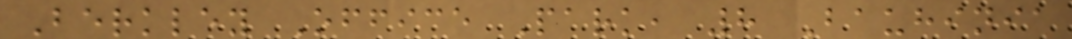Berkley Office Park, 8 Bauhinia
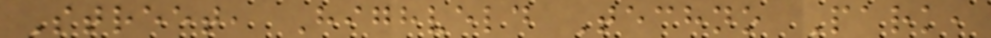Street, Highveld Techno Park,
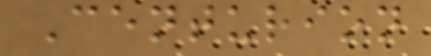Centurion
